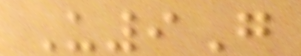U9G
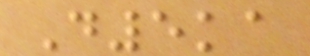D5ka
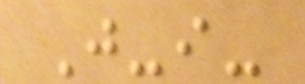J-i-
